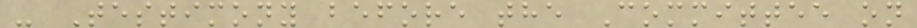- Testimony before the Committee on
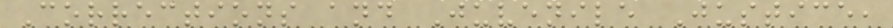Corrections and Juvenile Justice,
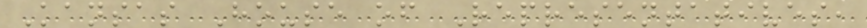Kansas House of Representatives,
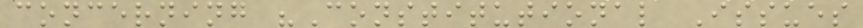concerning "Constitutional Issues
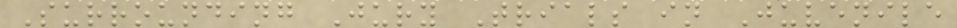Surrounding Jury Trials in Juvenile
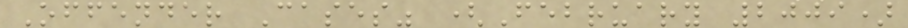Offender Cases" (February 2009)
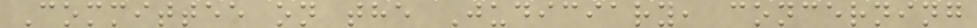Committee on the Judiciary, concerning
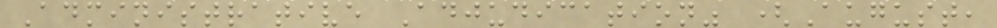Administrative Adjudication" (August,
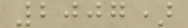2007)
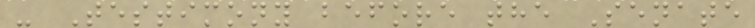- Testimony before the Senate
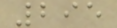295
